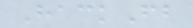HackFb
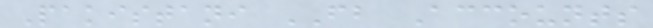Pakistani FB Accounts
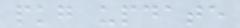pkg update
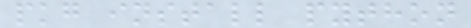pkg install python
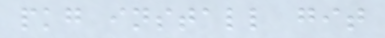pkg install git
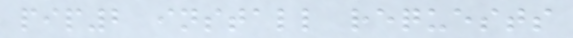pip2 install requests
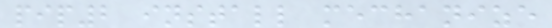pip2 install mechanize
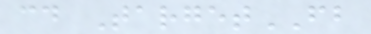cd TargetFB
